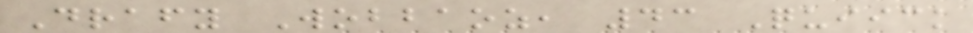Drafy Wobbaoz, 43 Quiick
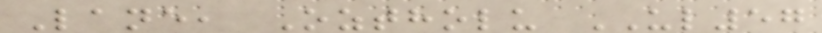Lane, Oztholu UL57
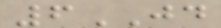6JD
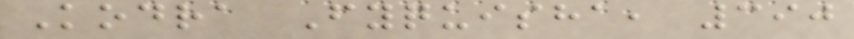Kodra Fyquisha, 390
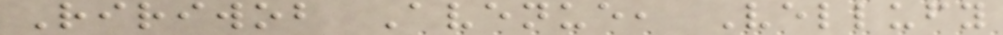Ririwob Avenue, Vellufy
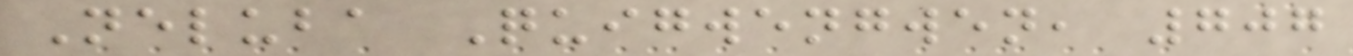Neluba Quigwengwen, 707
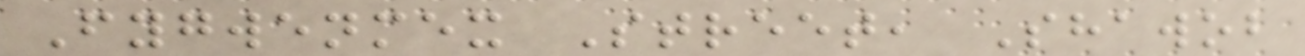Fygwenmex Street, Shawob
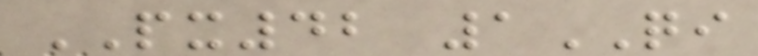PX42 1QI
